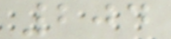204
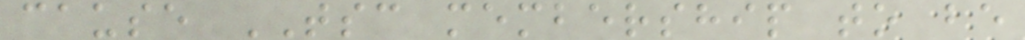cause TSC membership to be
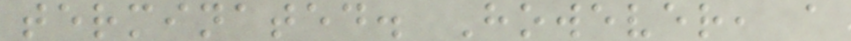terminated. However, a
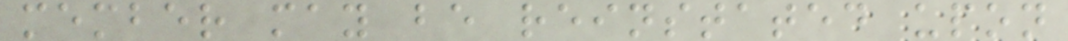member may be reinstated upon
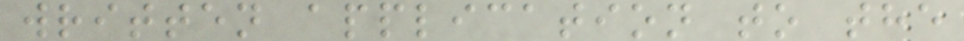written application to the
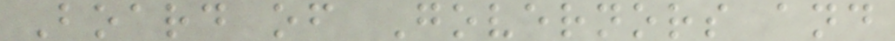Board of Governors and
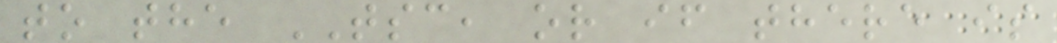to the TSC, or if there is
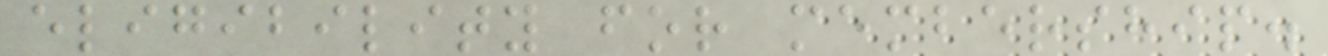eligibility for membership.
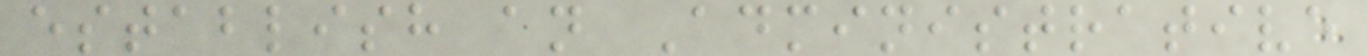establish an Administrative
